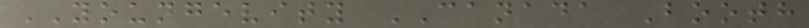YOUNGEVITY CANADA Booth
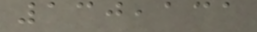130,131
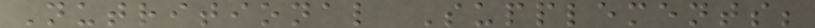Nutritional Supplements;
